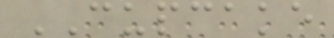CUPCAKE
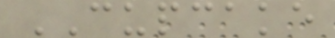CUPCAKE
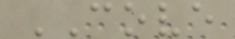COVE
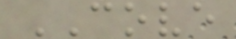COVE
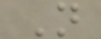N
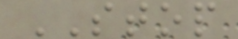STOP
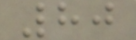80
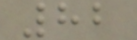82
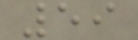59
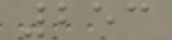253
